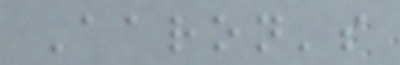Aaron's
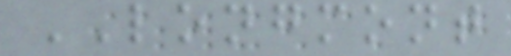LONGMONT
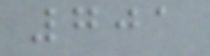701
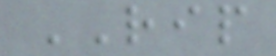RIP
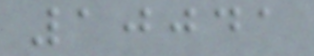10041
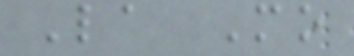La Mo
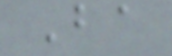Ba
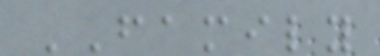FAMILY
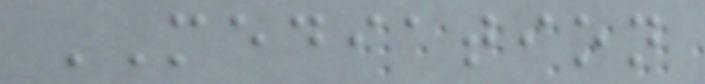MEDIATION
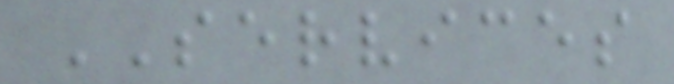SERVICES
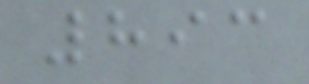893
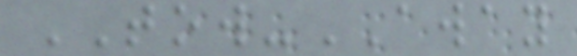TOW-AWAY
